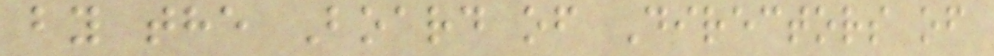by the Board of Directors of
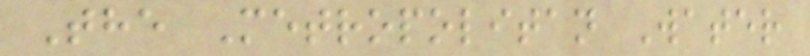The Metropolitan Water
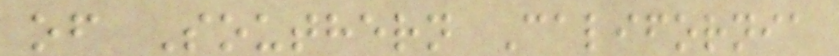of Southern California
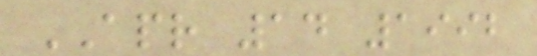APR 14 1992
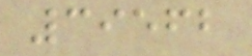39562
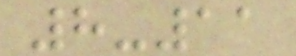8-11
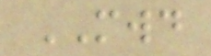MWD
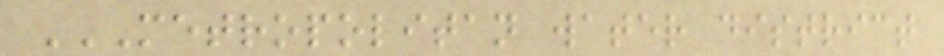METROPOLITAN WATER DISTRICT
